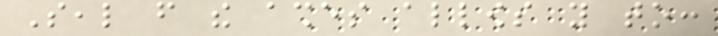Seal from the ashes allows you to:
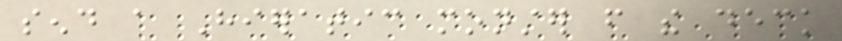send a Hieratic monster from the deck
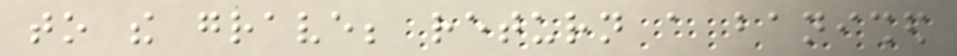to the grave; return a banished
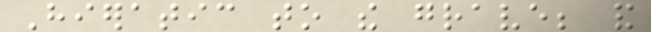Hieratic to the grave; and
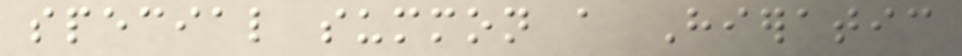special summon a Hieratic
